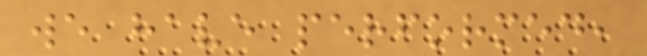we have performed,
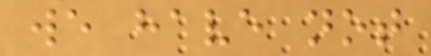we have not
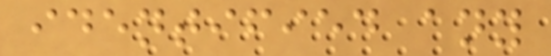identified any
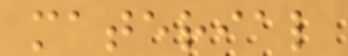material
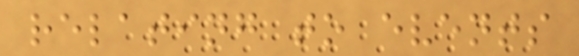relating to events
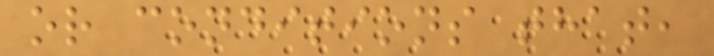or conditions that,
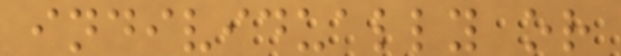individually or
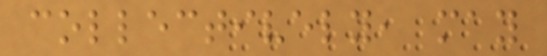collectively, may
